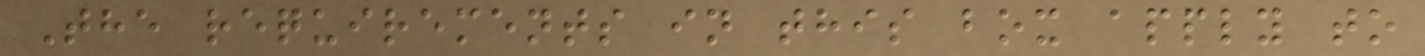The requirements in this box apply to
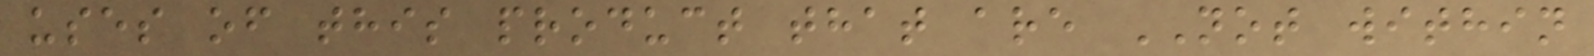uses of this product that are NOT within
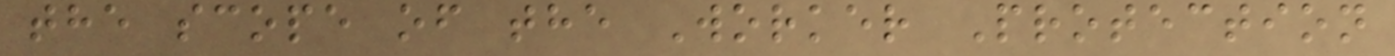the scope of the Worker Protection
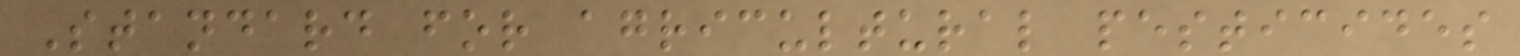Standard for agricultural pesticides
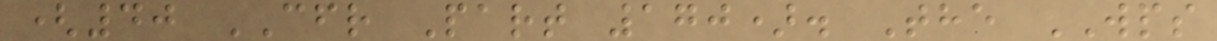(40 CFR Part 170). The WPS
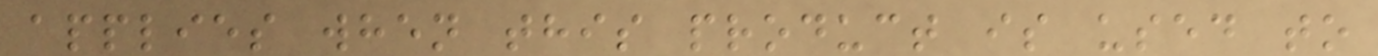applies when this product is used to
